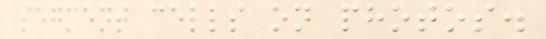segment cells on photos.
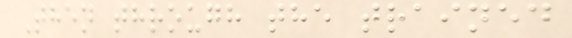Then through the trained
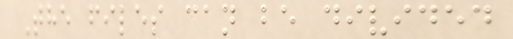The files can be divided
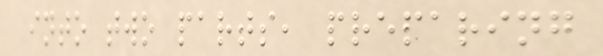into two parts, preparing
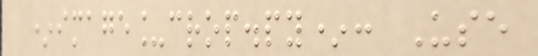*image_crop.py*: Use
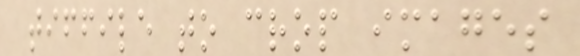tiffile to crop images
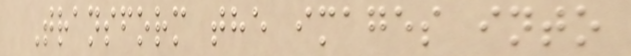Transform the images into
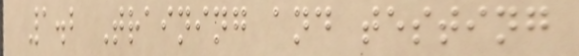1.2 Training and testing
